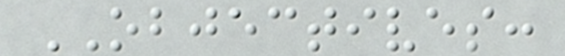OBJECTIVES:
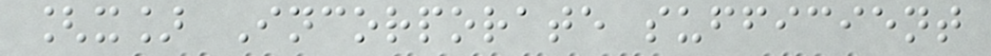[x] Incorporate sufficient
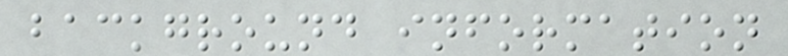background information
